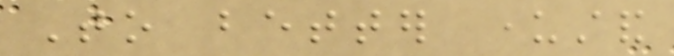To better understand
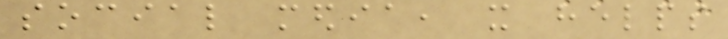social media, it helps
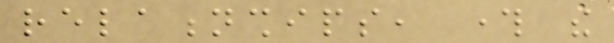relationships, through the
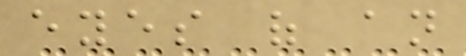eyes of an
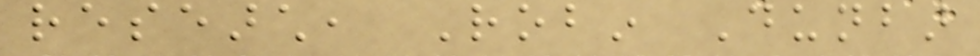research, Robin Dunbar
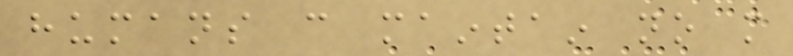humans can maintain no more
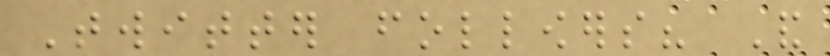Twitter followers? And
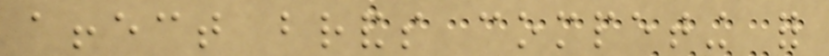affect brands competing for
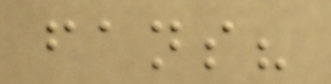fans?
